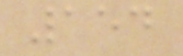154
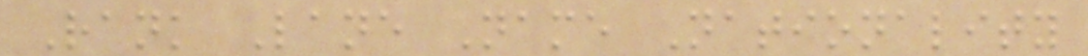Rank Lane Name Nationality
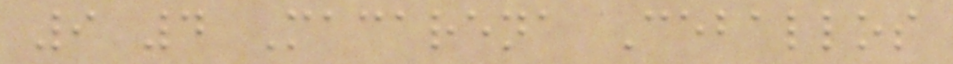9 4 Macarena Ceballos
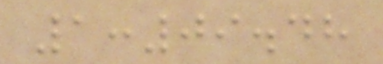1:09.48
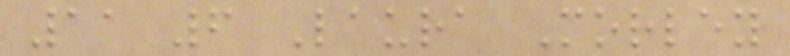11 6 Laura Morley
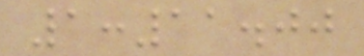1:11.00
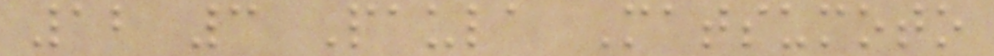12 3 Paula Matsumoto
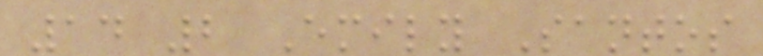14 2 Emily Santos
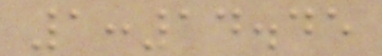1:14.45
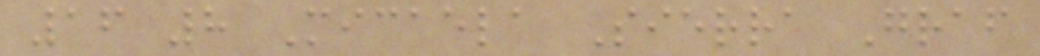16 8 Micaela Sierra Graf
